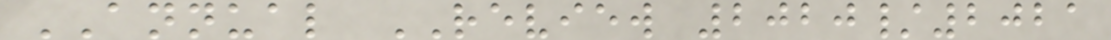ANNUAL REVIEW 2020/2021
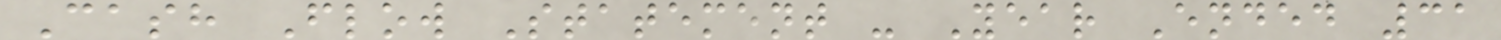Cash Flow Statement - Year Ended 31
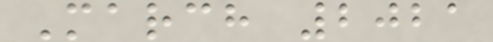March 2021
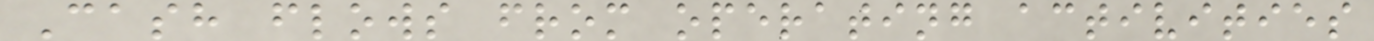Cash flows from operating activities
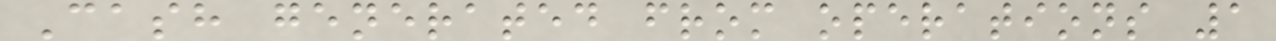Cash generated from operations 1
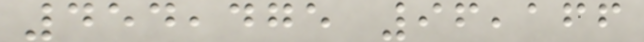454,475 96,166
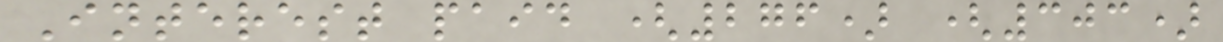Interest paid (276) (303)
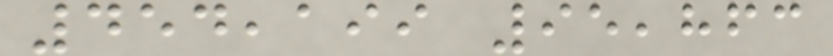454,199 95,863
